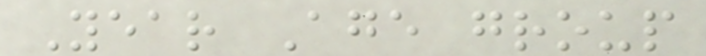Year Age group
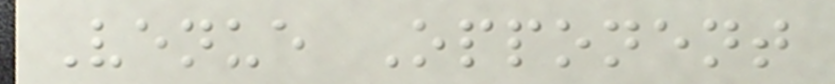Venue Opponent
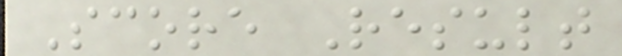Score Result
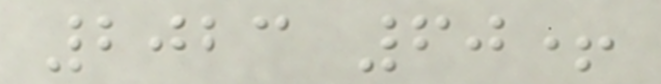2023 60+
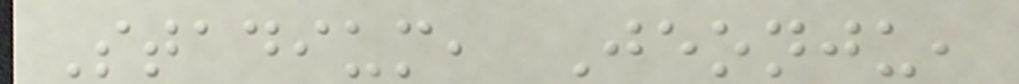Stadium, Jeonju,
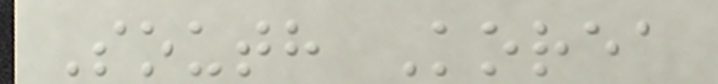South Korea
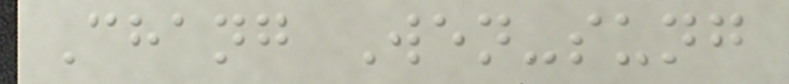Chang Wen-sung
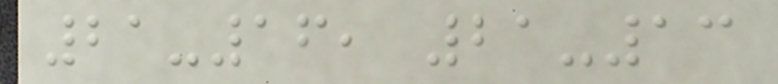21-16, 21-13
